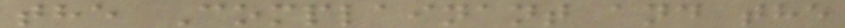the Complainant and the
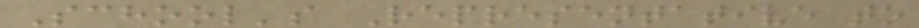School's Representative to
